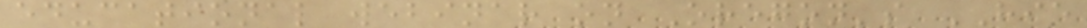educational webinar on Oregon's HIE
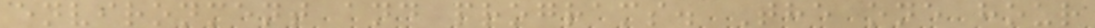environment and programs. The one hour
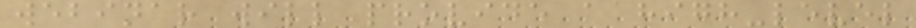webinar will provide a high-level
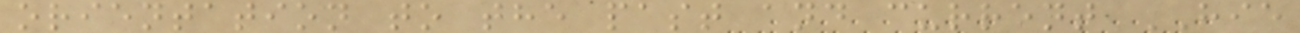orientation to the past and current HIE
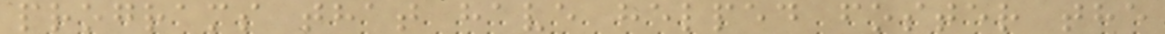programs that have helped foster the
